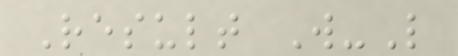Result W-L
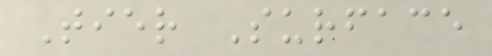Tier Surface
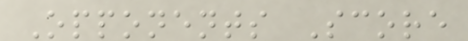Opponents Score
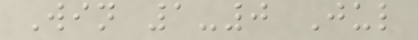Win 1-0 Jul
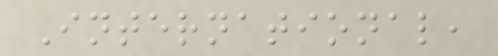International,
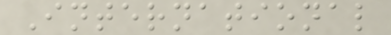International
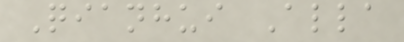Qianhui Alla
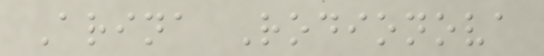Arina Rodionova
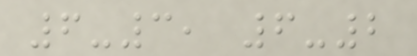6-3, 6-2
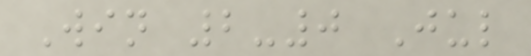Win 2-0 Jul
